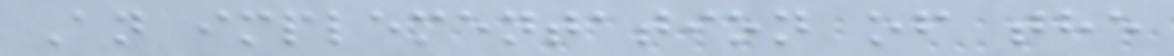An implementation of the
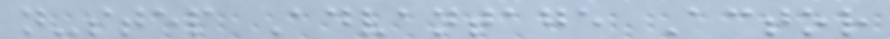n-step Advantage Actor
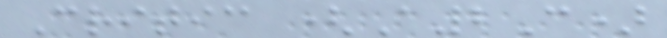Critic (A2C)
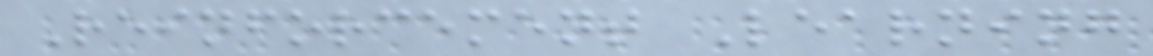Reinforcement Learning
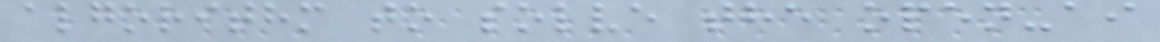algorithm to solve the open-ai
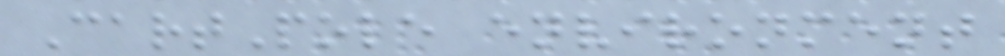CartPole environment
